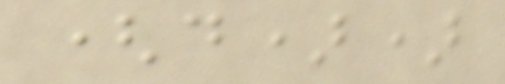(d))
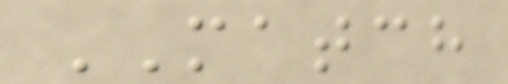MATCH
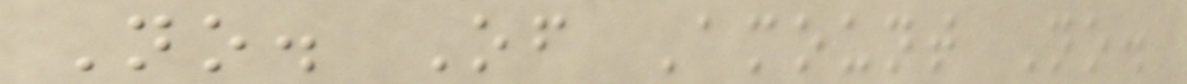No. Of Amount No.
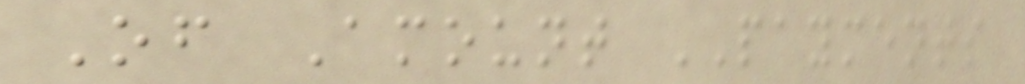Of Amount PAYMENTS
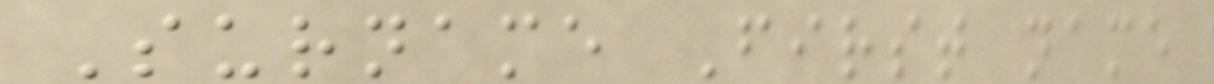Surname First name
